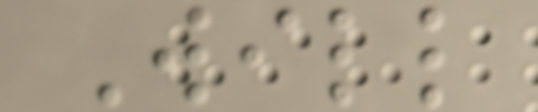Will
